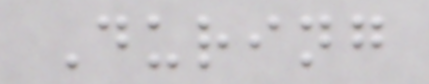During
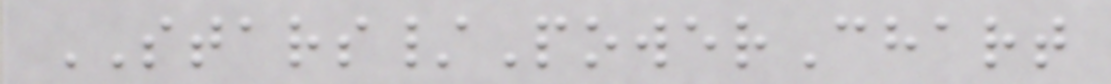STARS/PowerChart
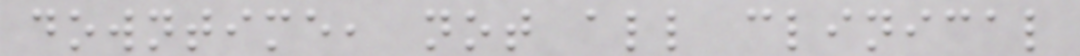downtime, not all clinical
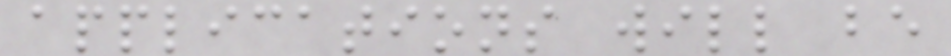applications will be
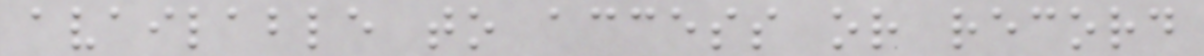available to access or record
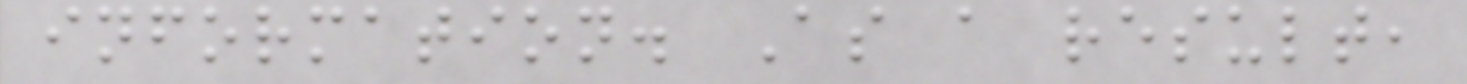information. As a result,
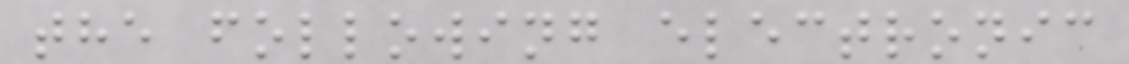the following electronic
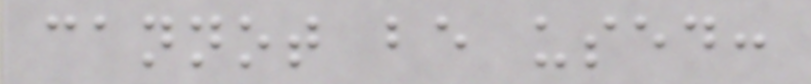cannot be used:
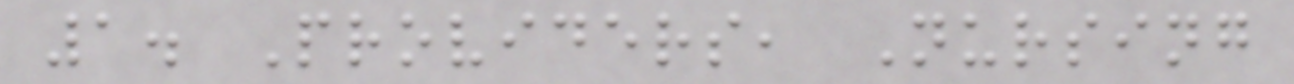1. Providers, Nursing
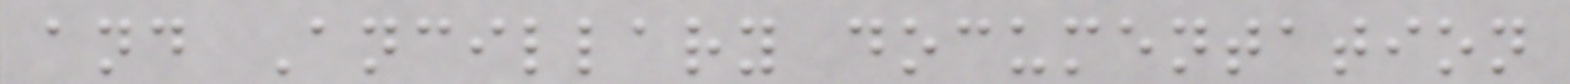and Ancillary documentation
